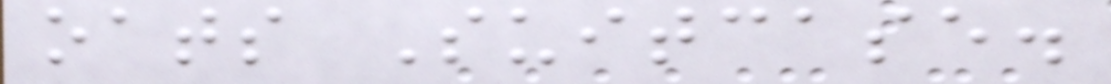oats Suitcase.
